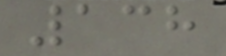138
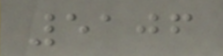5106
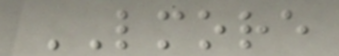LMORE
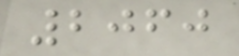2060
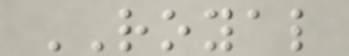ROYAL
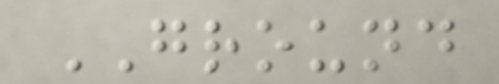GROUND
